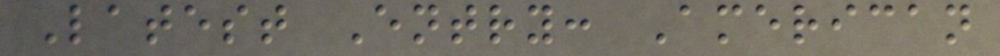Latest Entry: American
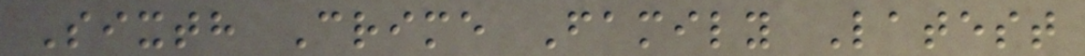Sixth Crime Family Latest
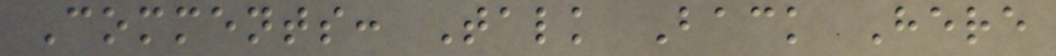Comments: Talk Back Here
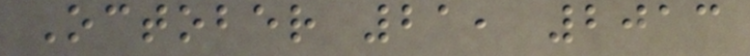October 21, 2013
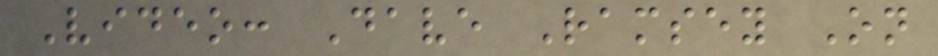Video: Dave Ramsey On
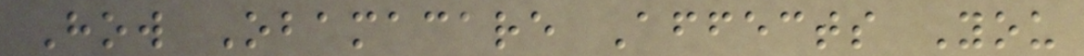How Obamacare Affects You
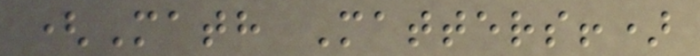(Math Matters!)
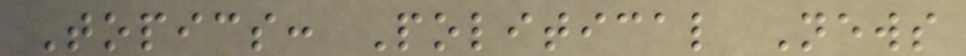Topics: Political News
